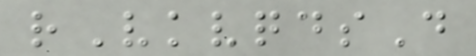rVkvqdsD
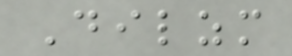Dilzm
